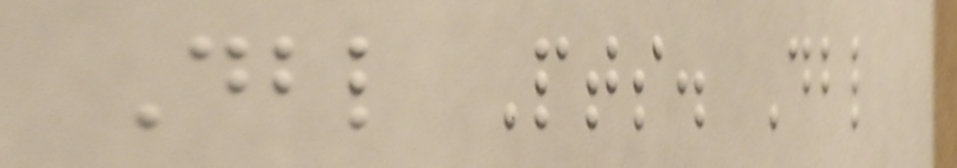Dbl Pts. Dbl
